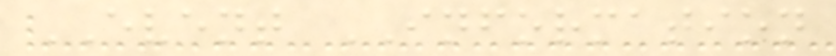EVENT INFORMATION
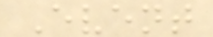Event
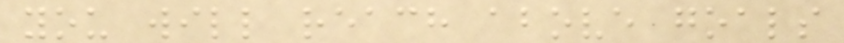you will reach above goals
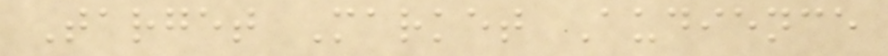Target Market Audience
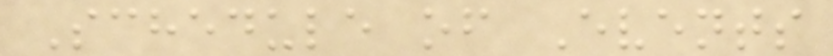Schedule of Events
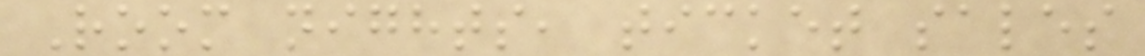Room nights, ticket sales
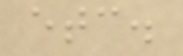etc.
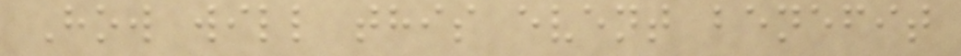How will this event benefit
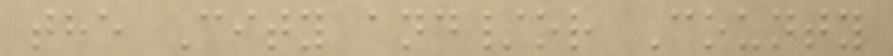the City and/or County
